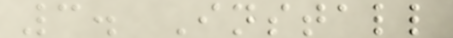3. Install
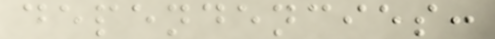dependencies:
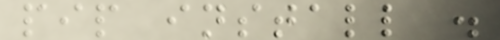pip install .
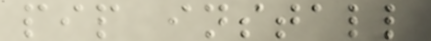pip install
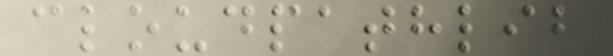cloudpathlib
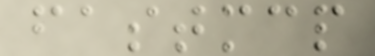fastmcp
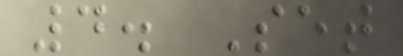4. Set
